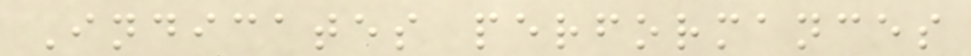Indicates performances
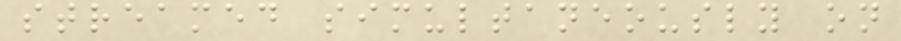streamed simultaneously on
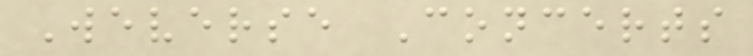Weverse Concerts
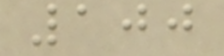100
